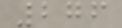276
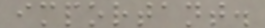important.
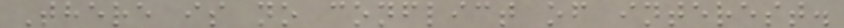There is no conflict of interest.
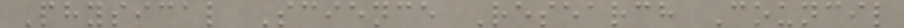Physical Science Research Council
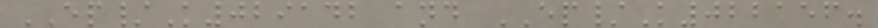EP/K029142 and EP/K022156.
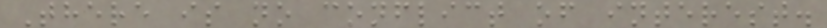There is no conflict of interest.
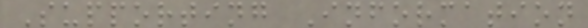Supporting Information
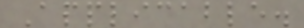Applicable.
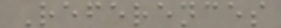References
